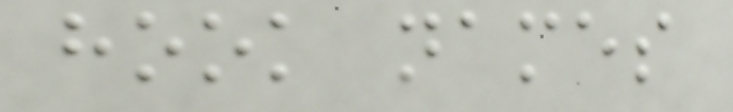hook names
